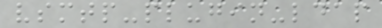vsmtp-plugin-ldap
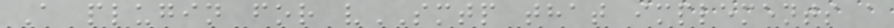A plugin for vSMTP that implements a
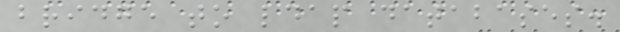bridge to ldap databases.
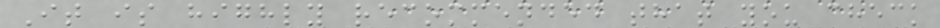It is highly recommended that you check
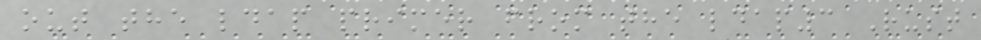out the ldap primer from the ldap3 Rust
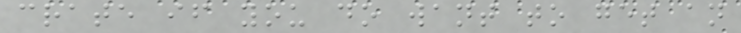crate if you do want to get an
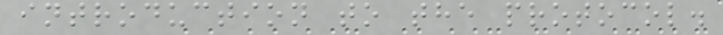introduction to the protocol.
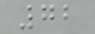72
